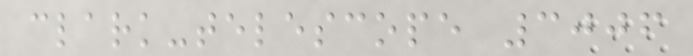clark-telescope 3006
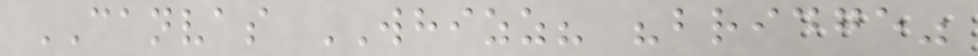CANVAS WHIZZ? "bridge"
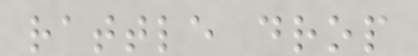rattle drop
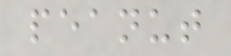peanut
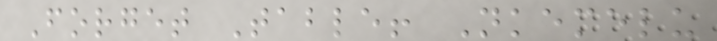Forget Table! Nkemelu
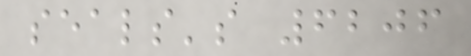seals's 6206
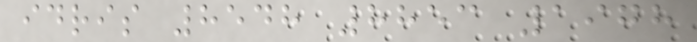idris 8548 8853 1978
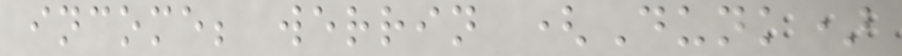income; werrin (Dunk)
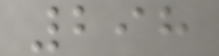298
